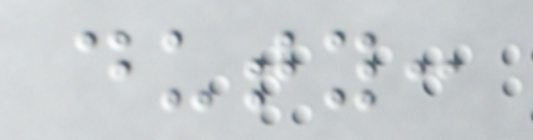duty:
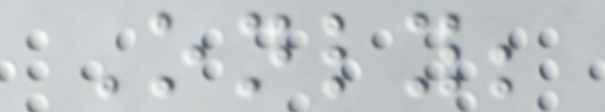Only;
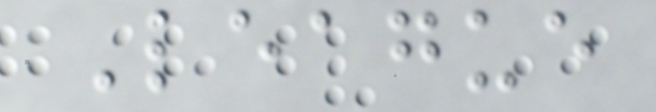League
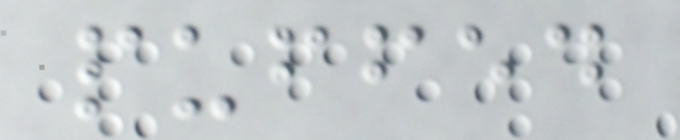puffed
